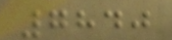7840
